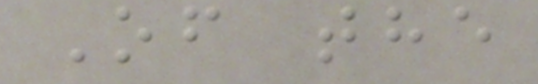Of the
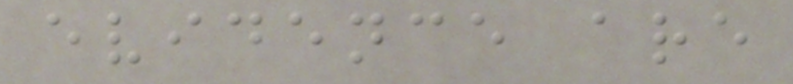evidence are
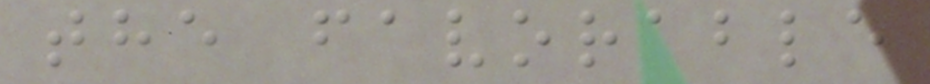the favorable
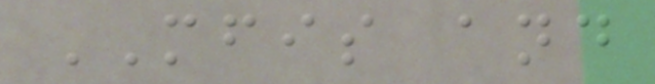MFIS and
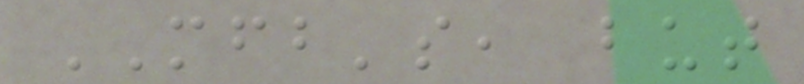MFB's, but
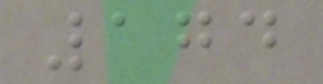174
